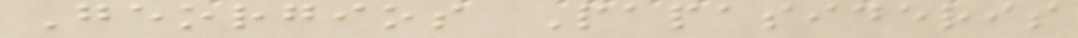Georgios Papasideris
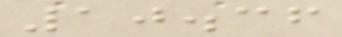10.36
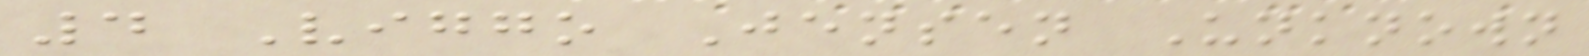4 Viggo Jensen Unknown
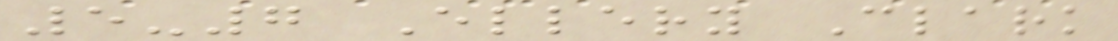5-7 Ellery Clark
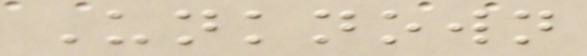Unknown
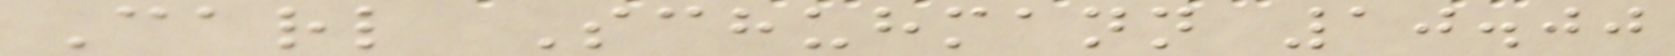Carl Schuhmann 10.00
